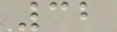32
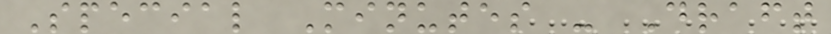Special Minutes - Draft
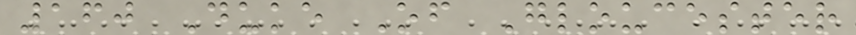160 Duke Of Gloucester
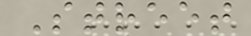Street
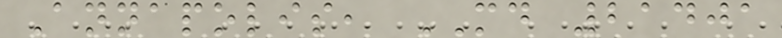Annapolis, MD 21401
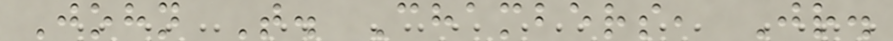John T. Chambers, Jr.
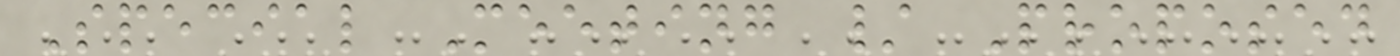Special Meeting / Proposed
